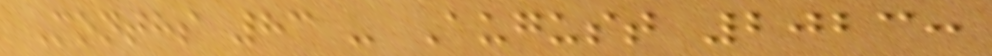Months 83 - August 2023:
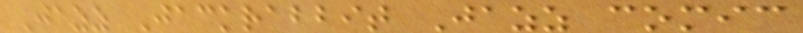Jazz Jackrabbit Jazz comic
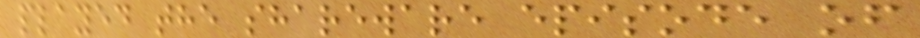played the shareware episode of
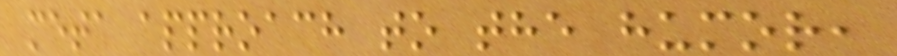meta approach to the humor,
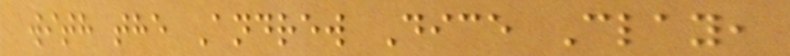with the Andrew Dice Clay,
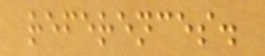references.
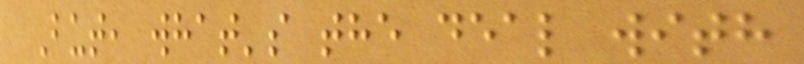But, what's the deal with
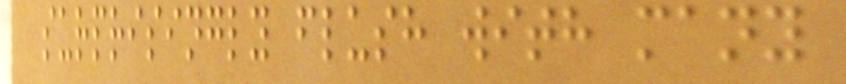surprisingly flush with many
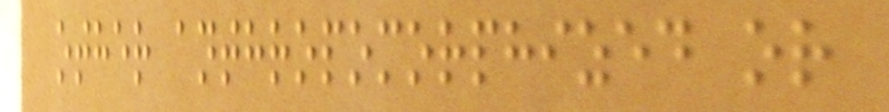other anthropomorphized or
